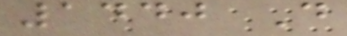1440 D
